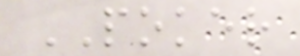POKER
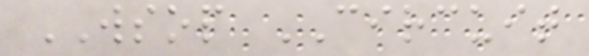WSOP CIRCUIT
